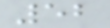52
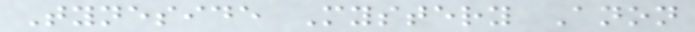Tyneside Mystery Anon
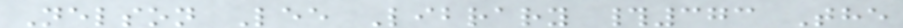Nelson Lee Library #373 The
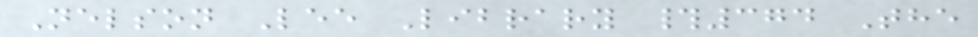Nelson Lee Library #374 The
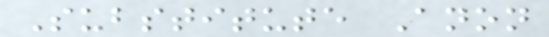Substitute Anon
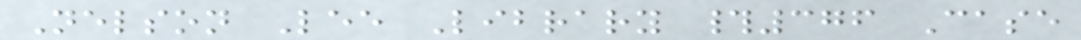Nelson Lee Library #376 Case
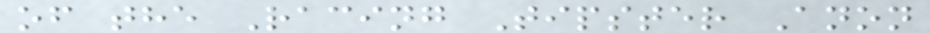of the Racing Tipster Anon
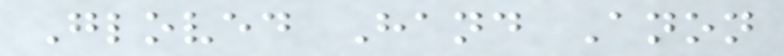Gloved Hand Anon
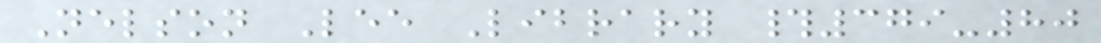Nelson Lee Library #379-80
